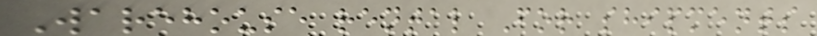Warehouse rental For shipments
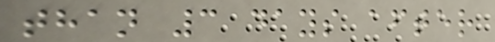than 3 days after
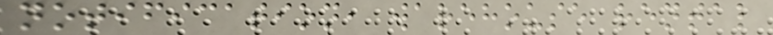notification, warehouse rental
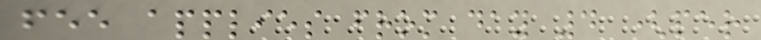fee applies from day 4 (per
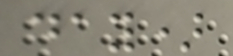day)
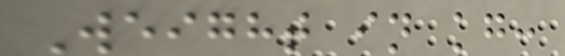Weight in kg:
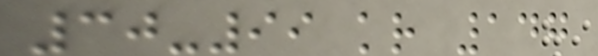30-99 kr 147
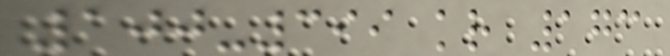100-399 kr 173
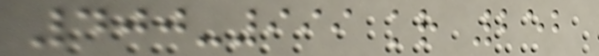400-999 kr 252
